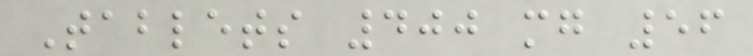Tablets 400 mg 56
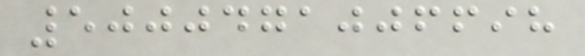5000471006698
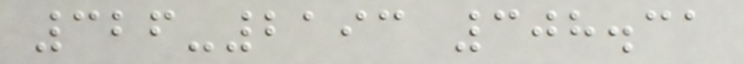326-2193 308.31
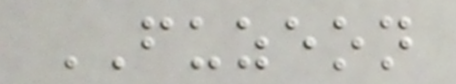FUZEON
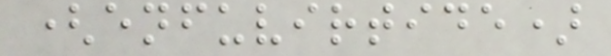(enfuvirtide)
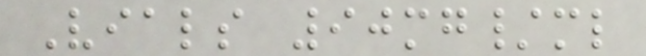Vials 90mg/ml
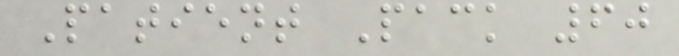Patient Pack 60
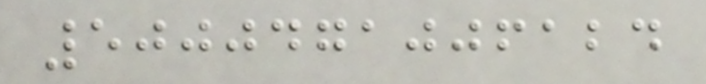5000471006124
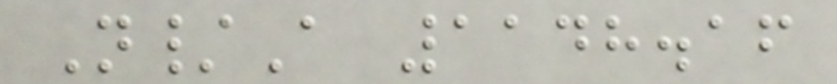N/A 1148.16
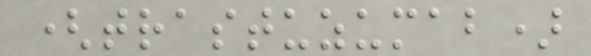(trastuzumab)
